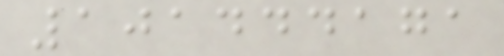101444171
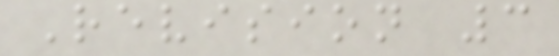Revision 3
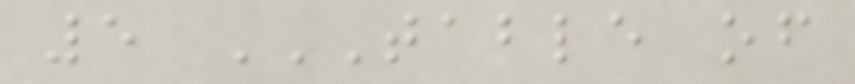5 TABLE OF
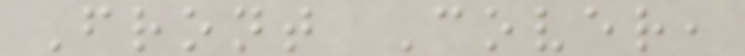Front Cover,
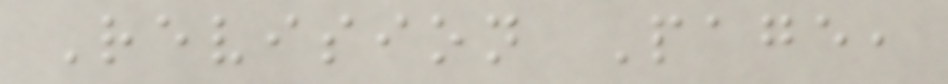Revision Page,
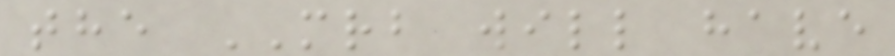the MRB will have
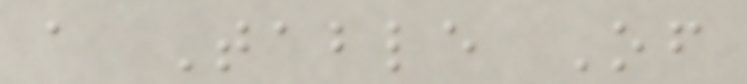a Table Of
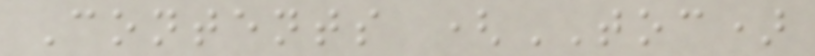Contents (TOC)
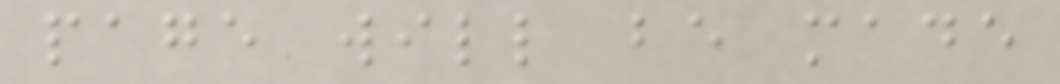page will be made
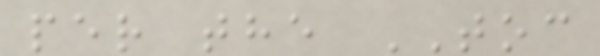per the TOC
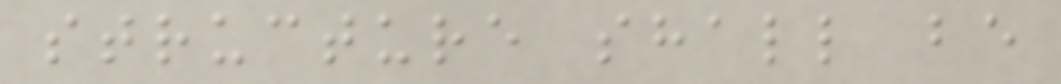structure shall be
